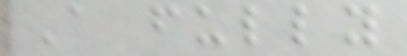A fully
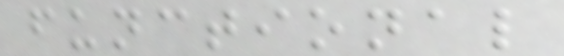functional
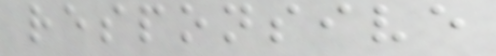responsive
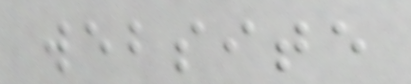website
